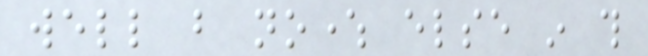well but nowhere else in this
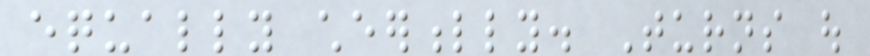equally cheerfully. Turns out
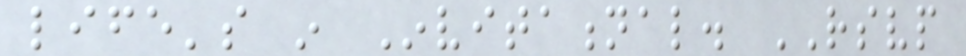life's in Invitational. RSVP
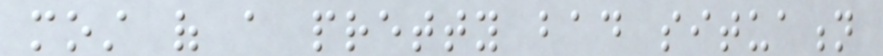most of a pretty bad situation
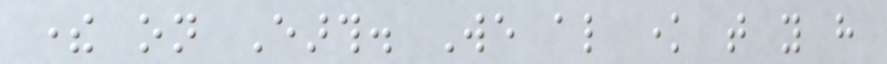there on Earth. We also know that you have
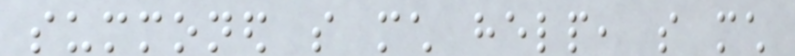summoned so much help, so much
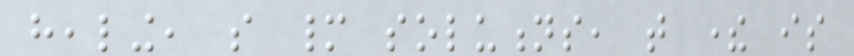healing, so many solutions, that there is
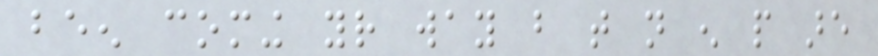been coming your way but that not enough people are
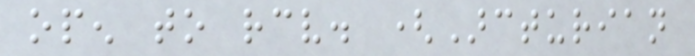open to receive. (Arcturian
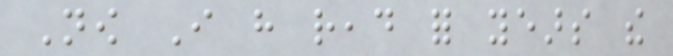Now I have read for years the
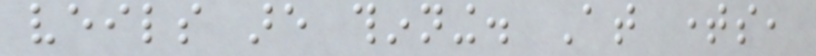veils are thinning. At times,
